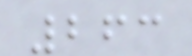263
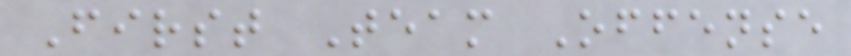First Team Offense
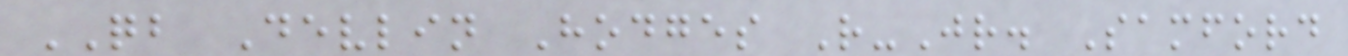QB Devlin Hodges R-Jr. Samford
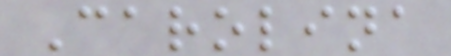Carolina
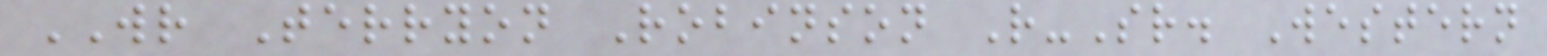WR Terryon Robinson R-Sr. Western
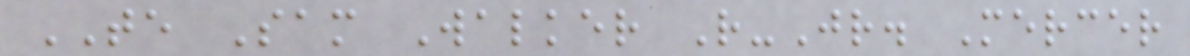TE Sam Walker R-Jr. Mercer
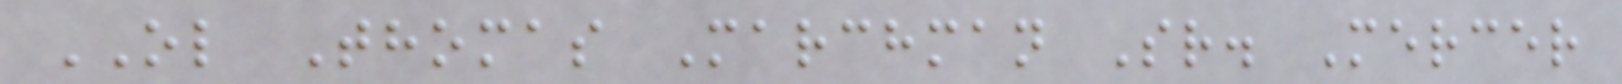OL Thomas Marchman Sr. Mercer
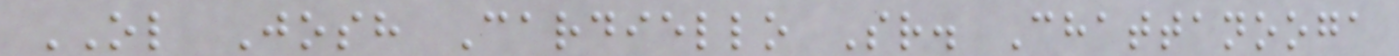OL Josh Cardiello Sr. Chattanooga
